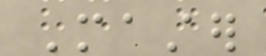Master
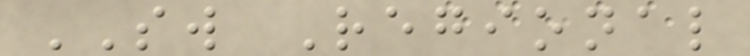SW Regional
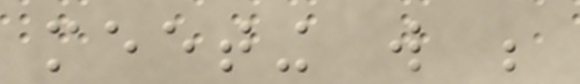meeting will be
